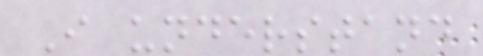I understand
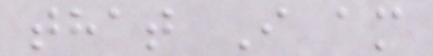that I am
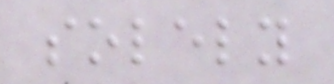solely
